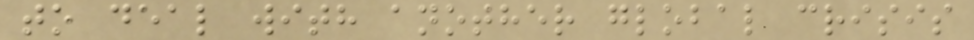to deal with another global crisis
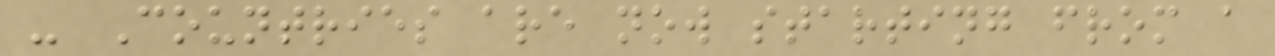- Countries are now starting from a
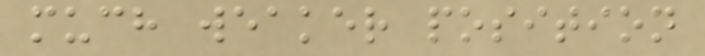much weaker position
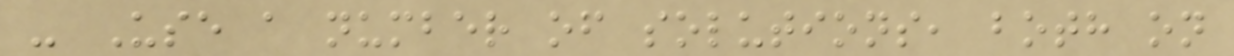- Use a number of solutions, both on
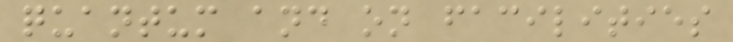quantum and on facilities
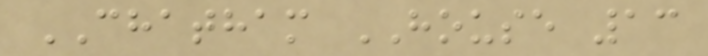CHATHAM HOUSE 13
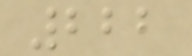222
